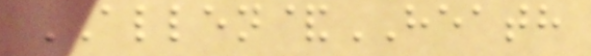ALLEN&HEATH
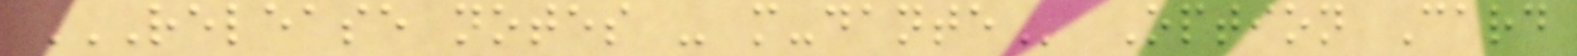RELEASE NOTES - M-DANTE Option Card
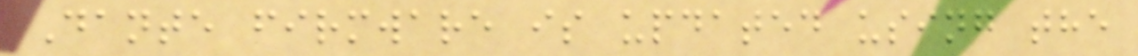Dante firmware is updated using the
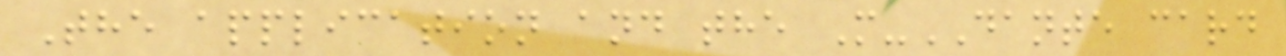The application and the M-DANTE card
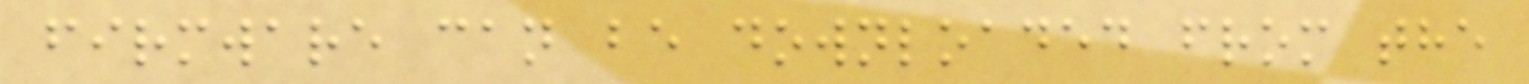firmware can be downloaded from the
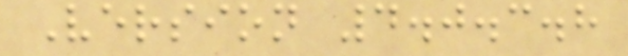Version 4.0.3.8
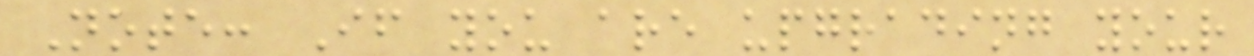Note: If you are upgrading your
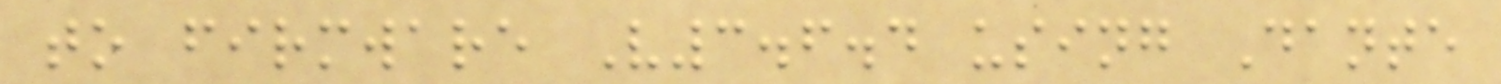to firmware V3.6.4 using Dante
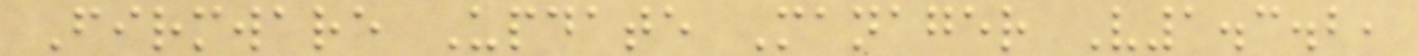Firmware Update Manager V1.3.2,
